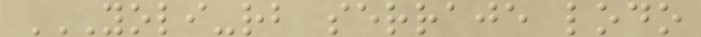YOLI-RB SERRAJE LODO
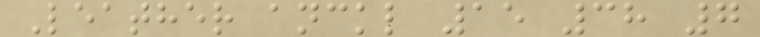Leather anckl 15 38 7
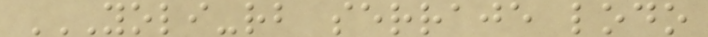YOLI-RB SERRAJE LODO
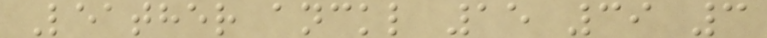Leather anckl 15 39 3
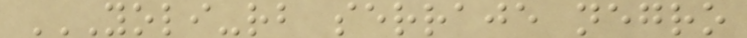YOLI-RB SERRAJE NEGRO
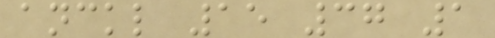anckl 15 37 1
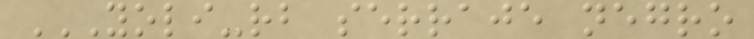YOLI-RB SERRAJE NEGRO
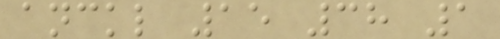anckl 15 38 1
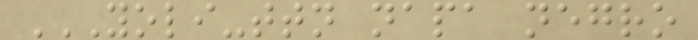YOLI-TTN NAPA NEGRO
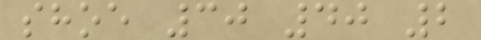shoe 30 40 2
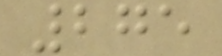275
